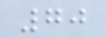70
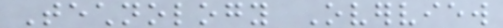Technology Overview
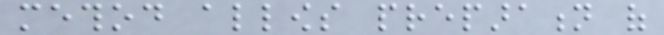method allows preparation of
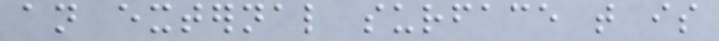an external surface that is
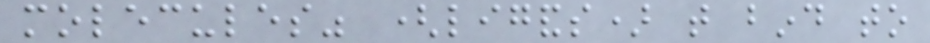molecules" (ligands) that bind to
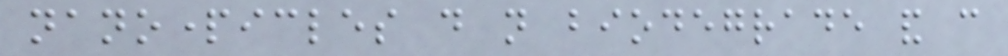nanoparticles do not biodegrade and can
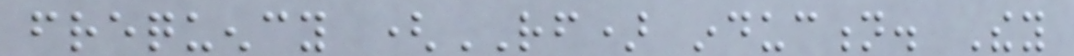frequency (RF) induction. They
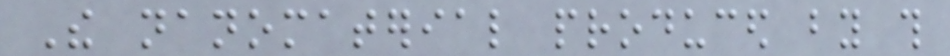The nanomaterial produced by this
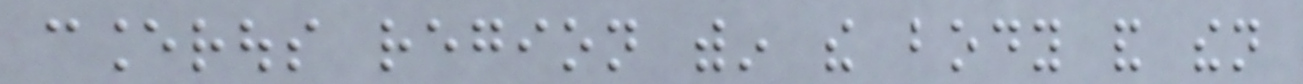cancerous region within the body and then
